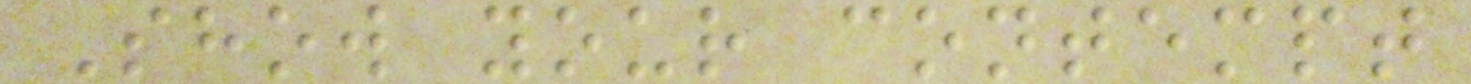Show your contempt
